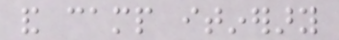and camp itinerary
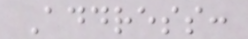Address:
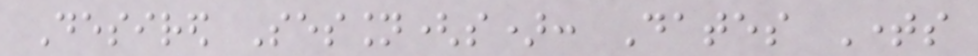Desired Session(s): Dates Times
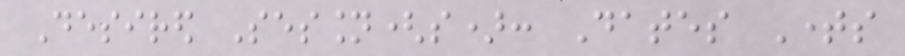Desired Session(s): Dates Times
